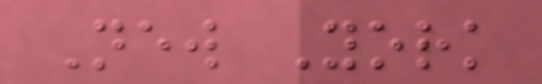New York
